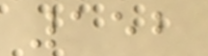152
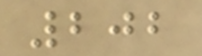202
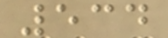534
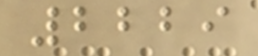2229
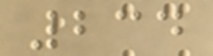234
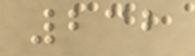232
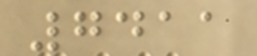7411
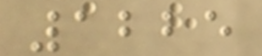1225
